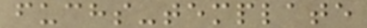fuchs-template
